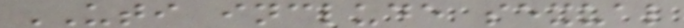UTI include sexual
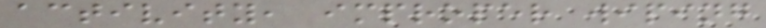activity, improper wiping
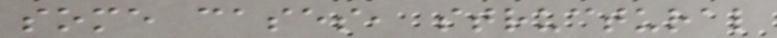some cases, structural
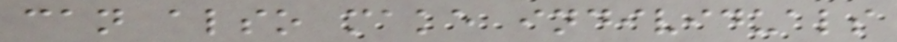can also make individuals
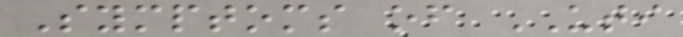Symptoms of UTI
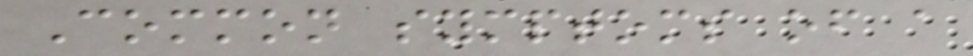Common symptoms of a
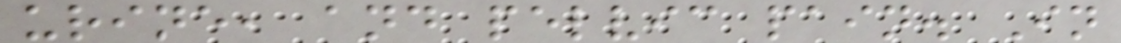urine, and pelvic pain. In
